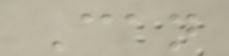Can
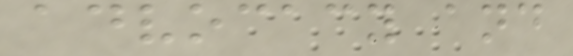advocacy and
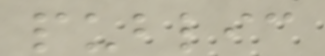public
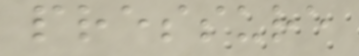pressure
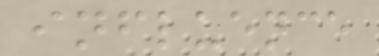influence
